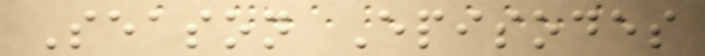Season Episodes
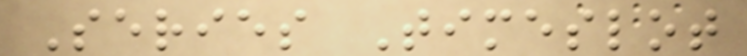Series Timeslot
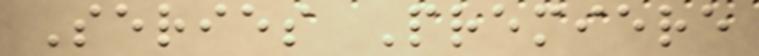Series Premiere
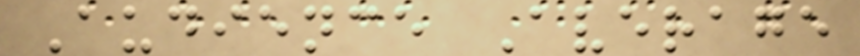Audience Average
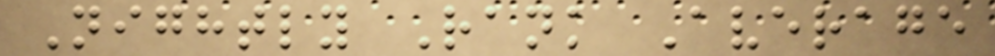Nightly Rank Average
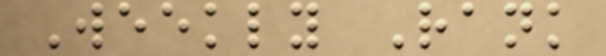Weekly Rank
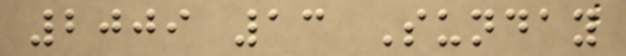2009 13 Sunday
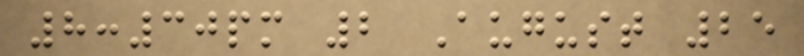8:30pm 2 August 25
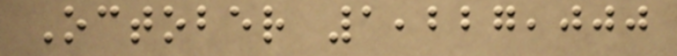October 1,227,000
